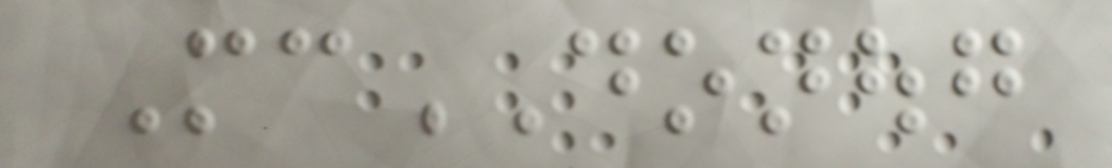McDONOUG
